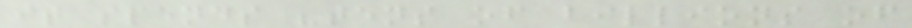it spends "tens of billions of
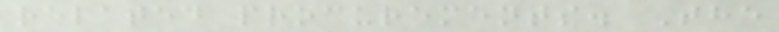related procurements. The
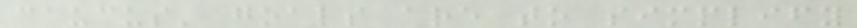caucus' goals are to simplify
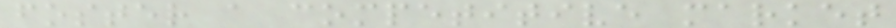foster a competitive market
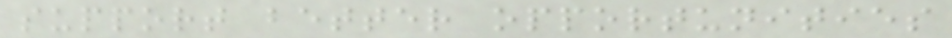support better opportunities
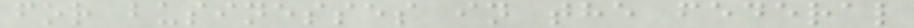for businesses in the federal
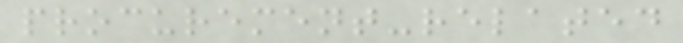procurement-related
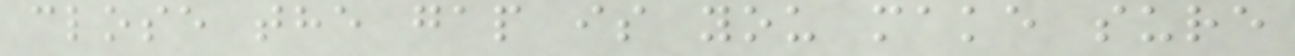close the gap is you make sure
